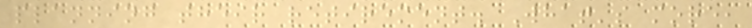planning their retirement. What's more,
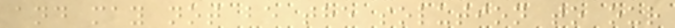and may not be the solution to our
